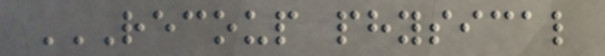RECOUP PHYSICAL
